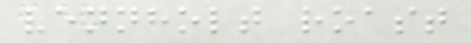vennholt roast
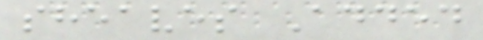sheaves Added
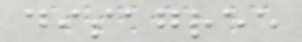disagree
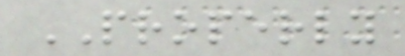PROPERLY
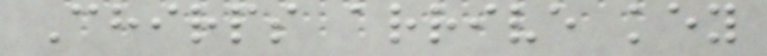Chirps arrive key
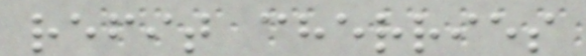refit cherries
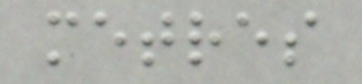metres
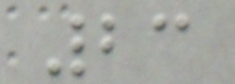23
